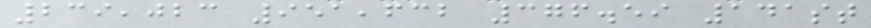239,023 951,632 376.59 141st
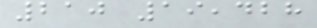210 19,428
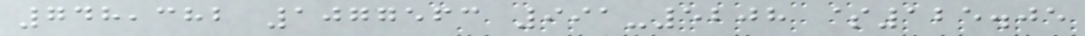748,382 1077563 991-5208 $125.05
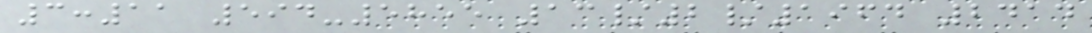3:11 594-5855 13/2/1964 2414
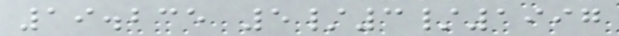19.235 5/3/1997
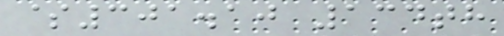$301.10 134th
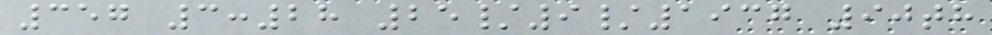357 3:28 25/9/1937 90th
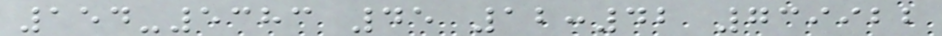154-5383 45 12:42 739922
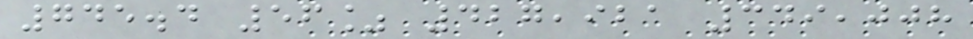745.4 56% 427,921 349,008
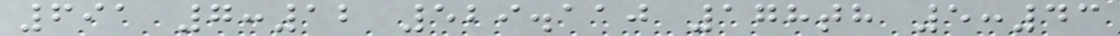691 7:12 529.110 178th 5:43
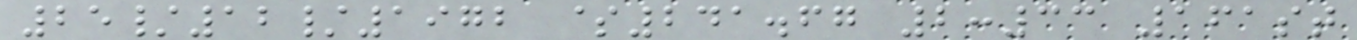25/12/1972 $241.67 2:33 161st
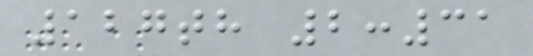127th 2:31
